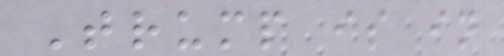Trump is in
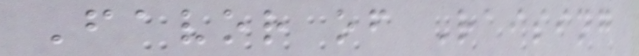Favor of Raising
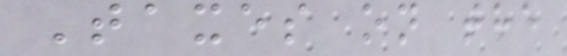Taxes on the
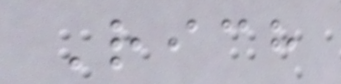Rich
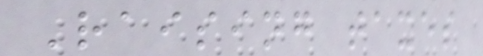Raising taxes
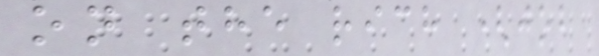on the rich (job
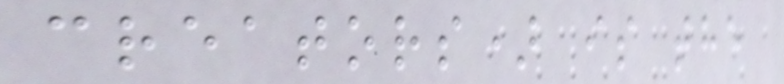creators) is the
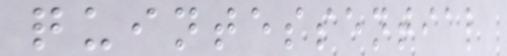quintessential
